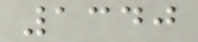1340
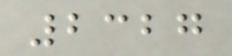2327
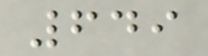649
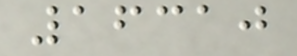16310
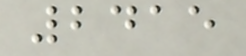2415
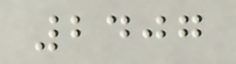2407
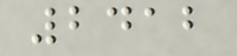2412
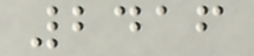2416
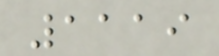1119
